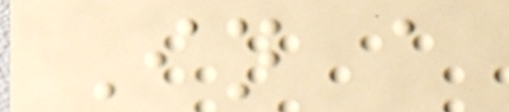In a
